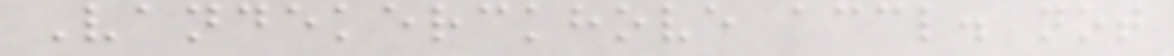Vandekerckhove accl. not
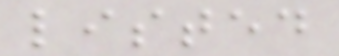listed
